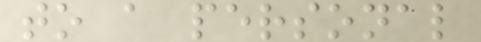to a personal
